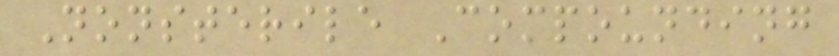Nonsterile Compounding
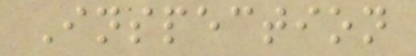Inspection
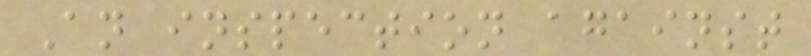An inspection against
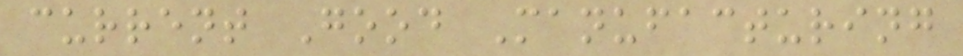current Good Manufacturing
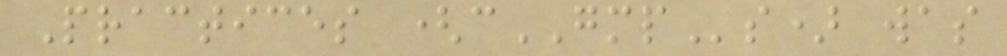Practices (cGMPs) was
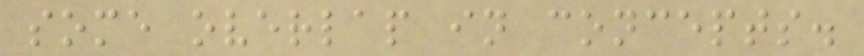some overlap in concepts.
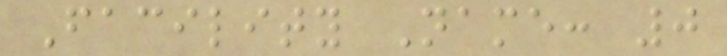Facility Name: 0
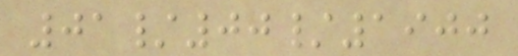01/00/1900
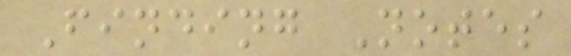Finding Notes
